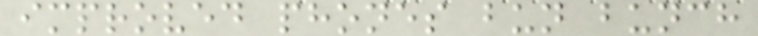improved phones bun bunch
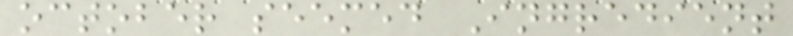october seemed Ingredient
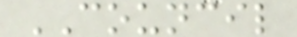COUNCIL
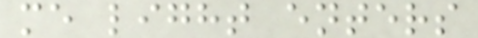me light enters
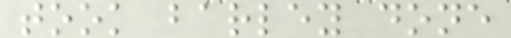took barley done
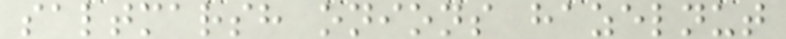saltmarsh onions hazelnut
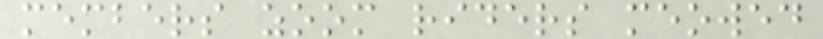members zoom riders meowed
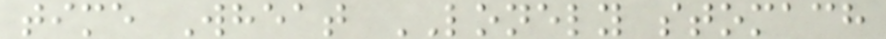time Wheat LONELY stomach
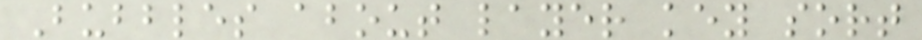Bubbles about layer key sort
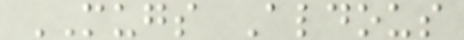MUGS Aldous
